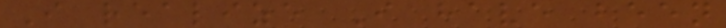I realize I have been
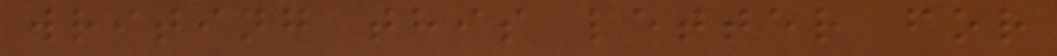writing this letter for
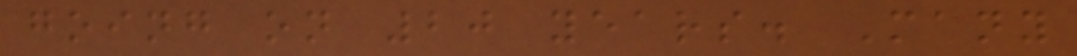going on 20 years. Many
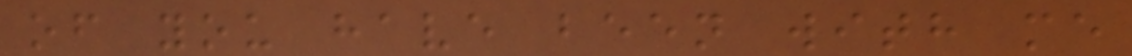of you have been with me
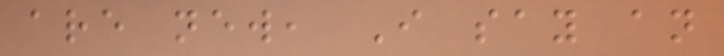are new, I say an
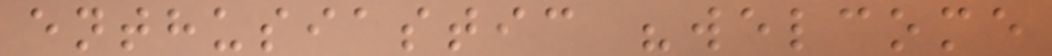enthusiastic "welcome
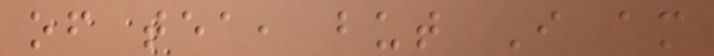of tea, but I am
